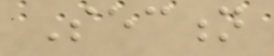Section
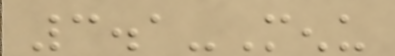3.1-Menu
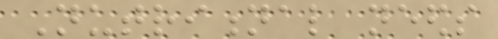Nutritional needs
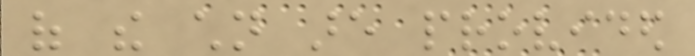of the children are provided
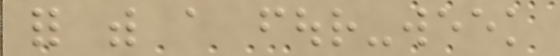for with a four-week
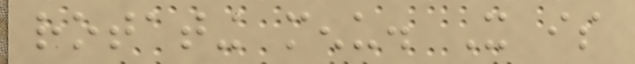rotating menu. It is
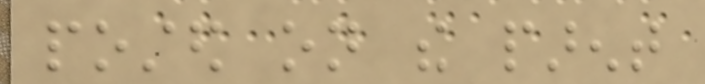posted on the parent
